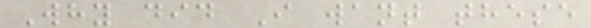Why did I want these
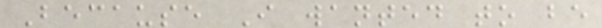Because I wanted to be
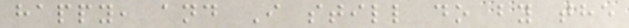happy, and I still do by the
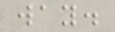way.
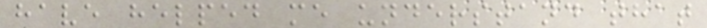have helped me understand that
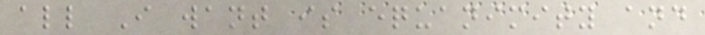all I want is equanimity and
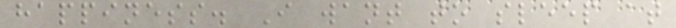happiness. I want to sleep at
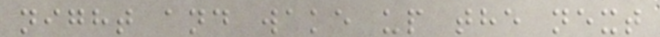night and wake up the next
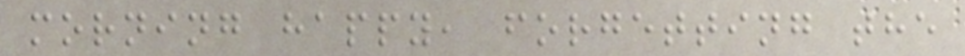morning happy, forgetting the
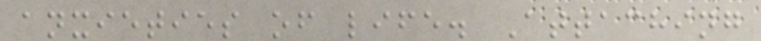anxieties of life. Attaching
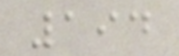194
